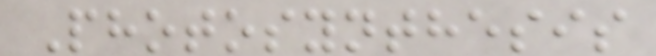Photosynthesis
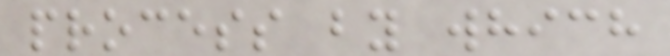process by which
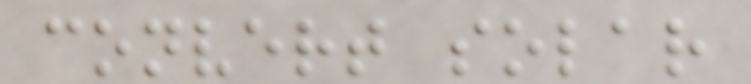convert solar
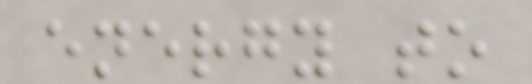energy to
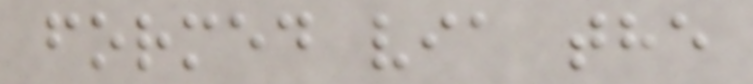formed via the
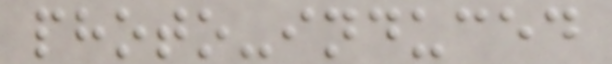photo-induced
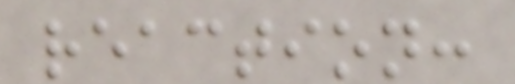reaction:
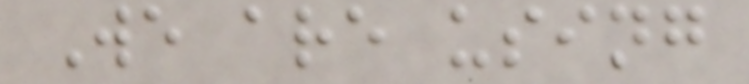We are using
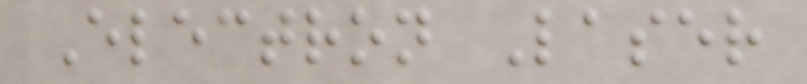Electron Laser
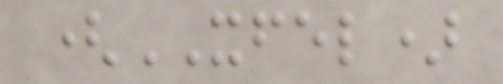(XFEL)
